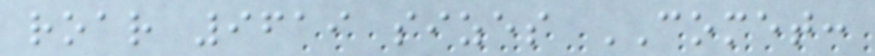roar 9619 sizes COMET:
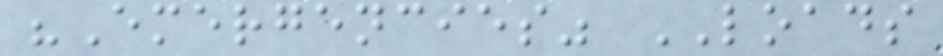"Emergencies" LOADS
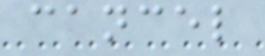cancel
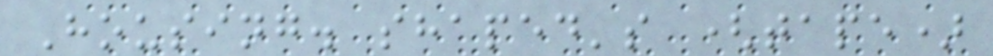Housing. shaped's (tape)
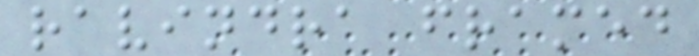ravindra framed
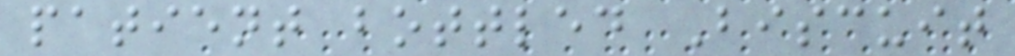patient bottled Biscuit
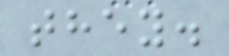they.
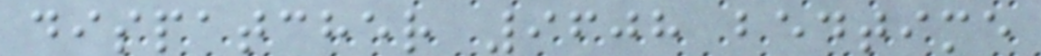dispatcher 9608 bedtime
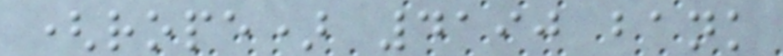(rope) 4190 bank
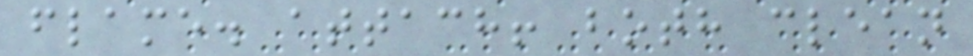flame. attach! both clean
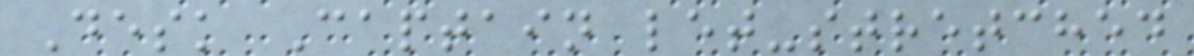Desk Captain let-stretched
